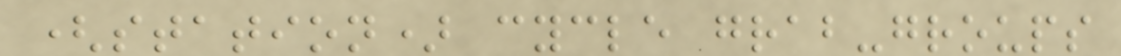(station) cycle grab-groups
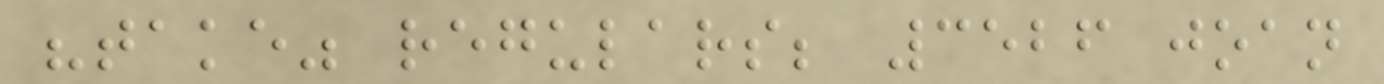"take" regulars; 3526 joan
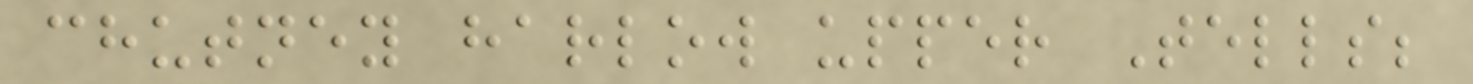chutney harlow upper Tells;
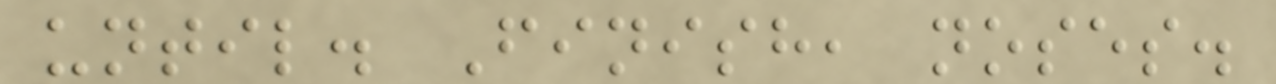until. Finish, noses.
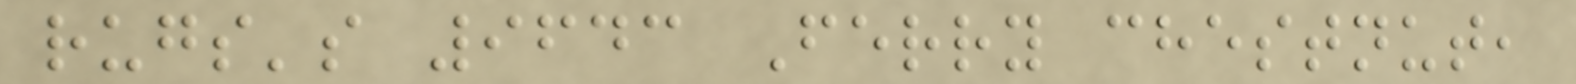rugs's 9643 Ferry chestnut,
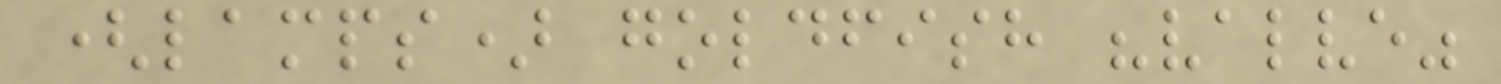(lamps) goldfish "valve"
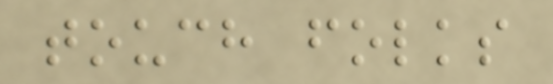touch folks
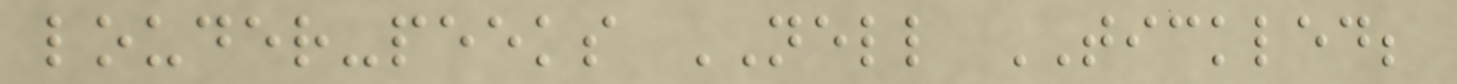louder-peeks NELL TICKLED;
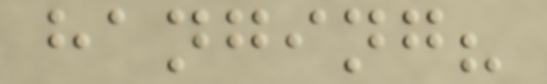hanging?
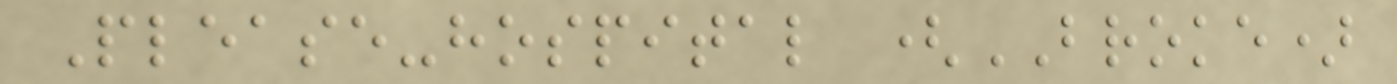Please-hospital (BROKE)
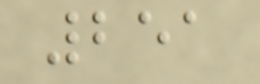251
